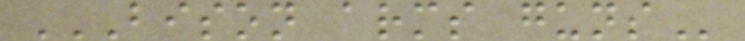BISON ARMS GUNS
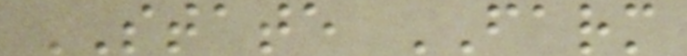STATE FARM
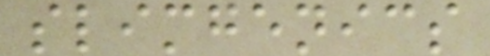slimgenics
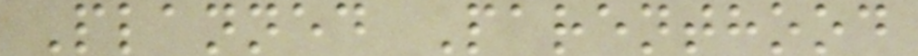Planned Parenthood
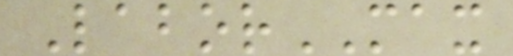LaborMAX
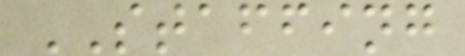STAFFING
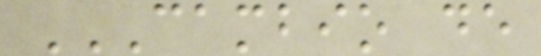CAMBIO DE
